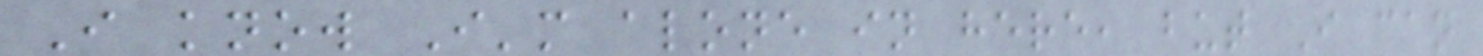I know I'm alone in here, but I can
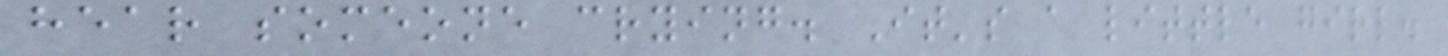hear someone crying. It's a little girl.
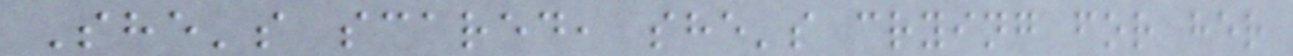She's scared, she's crying for her
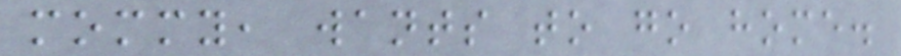mommy, wants to go home.
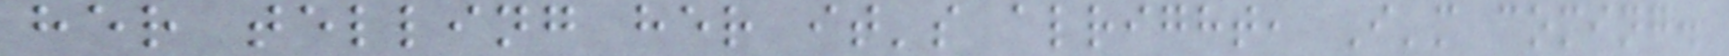her telling her it's alright, I'm coming.
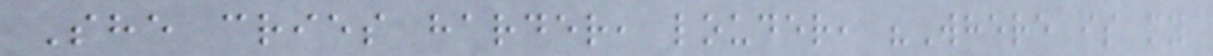She cries harder, louder, "Where is my
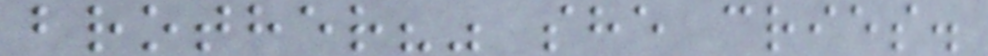brother?" she cries.
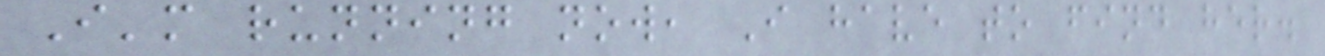I'm running now, I have to find her.
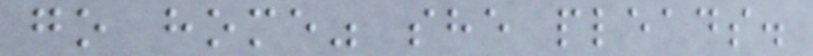go home" she pleads.
